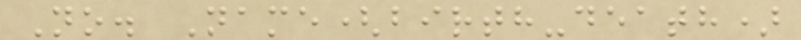No. Name(birth-death)
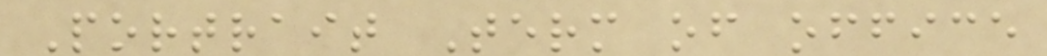Portrait Term of office
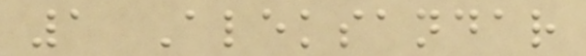1 Aleksandar
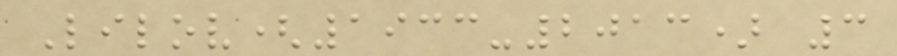Lilov(1933-2013) 3
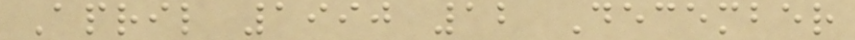April 1990 12 December
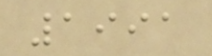1991
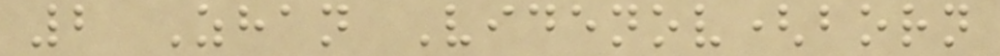2 Zhan Videnov(born
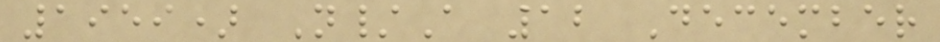1959) N/A 12 December
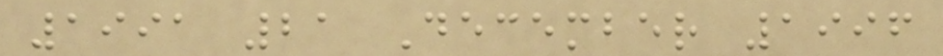1991 21 December 1996
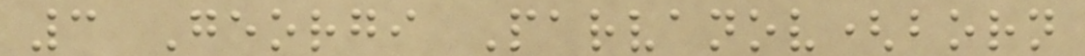3 Georgi Parvanov(born
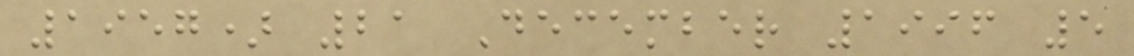1957) 21 December 1996 5
